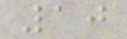10
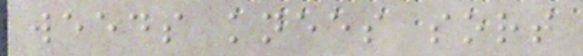weeds knees sort
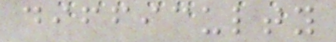difficulty
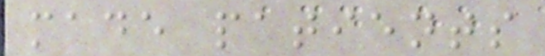made patients
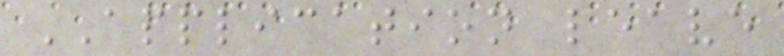APPLICATION leave
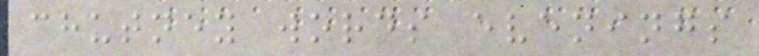chutney words evenings
